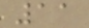11
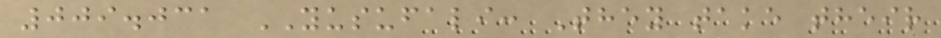009.031 YUSUFALI: They take their
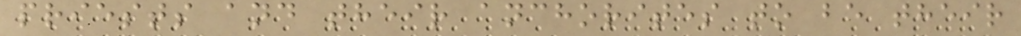priests and their anchorites to be their
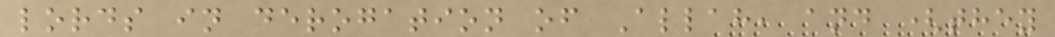lords in derogation of Allah, and (they
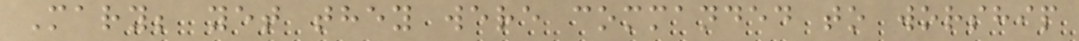Mary; yet they were commanded to worship
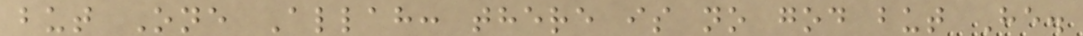but One Allah: there is no god but He.
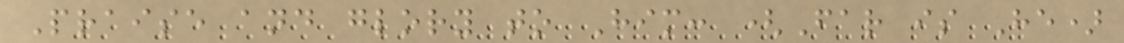Praise and glory to Him: (Far is He)
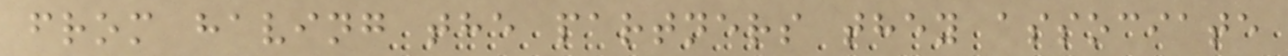from having the partners they associate
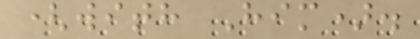(with Him).
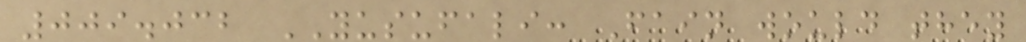009.032 YUSUFALI: Fain would they
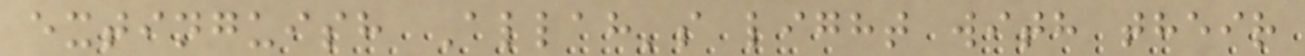extinguish Allah's light with their
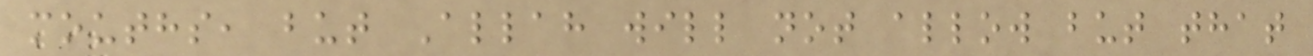mouths, but Allah will not allow but that
